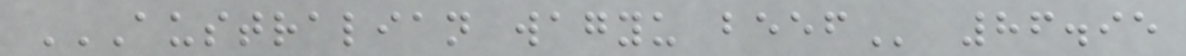AUSTRALIAN WAGYU BEEF 86.95
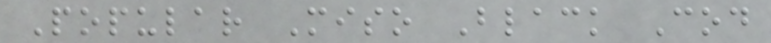Popular Miso Black Cod
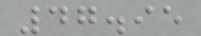47.95
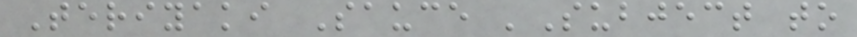Teriyaki Sauce 'Subject to
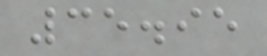35.95
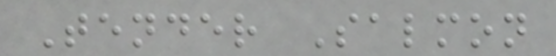Tender Salmon
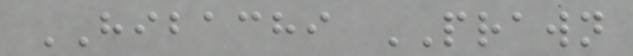HIBACHI PRAWN
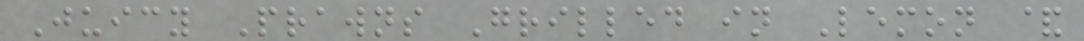Juicy Prawns Grilled in Lemon &
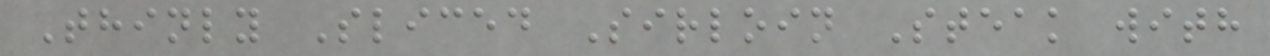Thinly Sliced Sirloin Steak with
